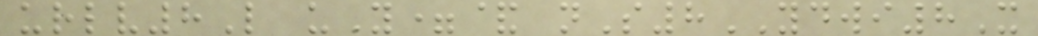urlv8L uY=& nS8YDWI8X
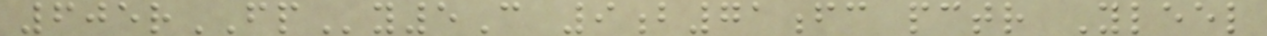605rFPy5C 9b71fc pctr Yleel
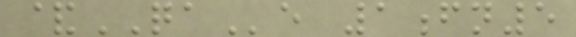&QAe 1fn5
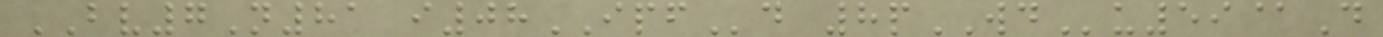BV7N81 i08IPFd 8pWDu59@D
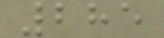285
